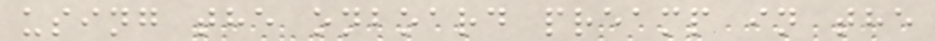using the onboard preamp in the
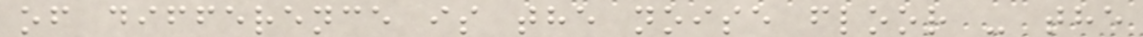of difference is the noise floor - the
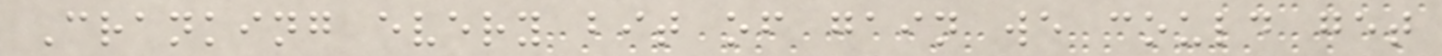Cranking every bit of gain we could get
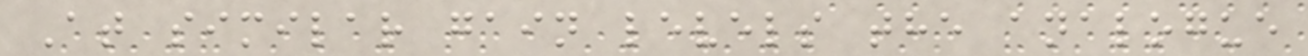At similar gain levels the analogue
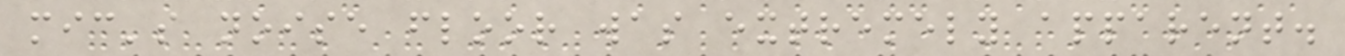mic's noise floor was extremely apparent.
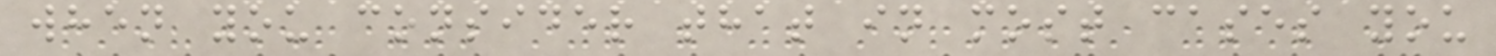when you consider that in most cases you
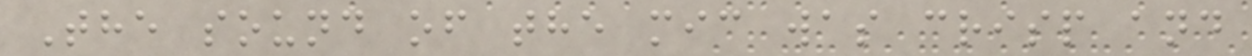The sound of the mic was crisp and
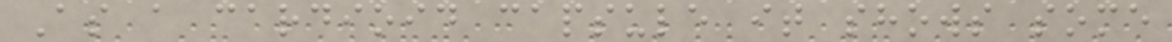As a cardioid capsule it shows some
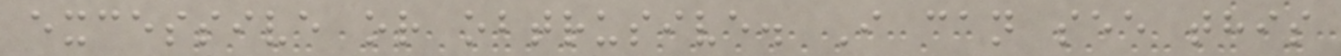excessive or obtrusive. I can see this
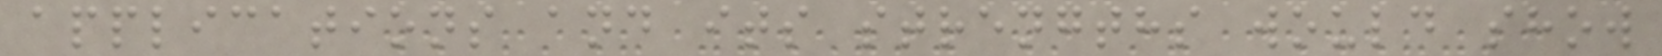applications and its strengths would show
